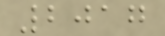2017
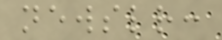newsletter:
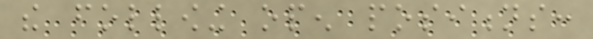the following open positions:
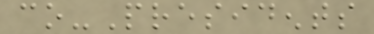co-Presidents
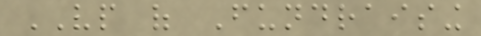VP of Fundraising
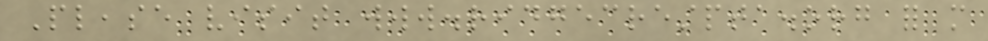Please visit www.ridgecrestpta.org for more
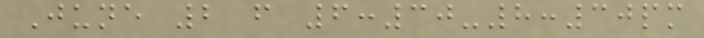June 2 from 6:30-8:30pm
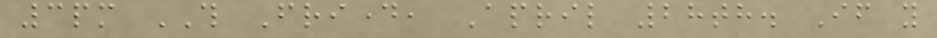3pm THIS Friday, April 28th. If you
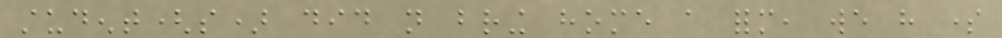student(s) did not bring home a form, we have some
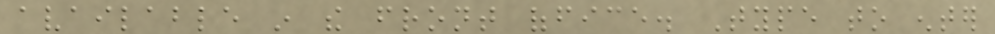available in the front office. Type to enter
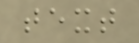text
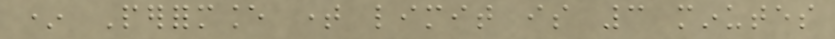* Performance time limit is 3 minutes
